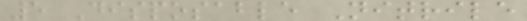5 Disposable Nitrile
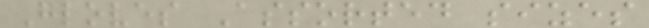Gloves Assorted sizes
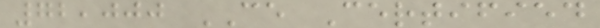72,000 CE Certified
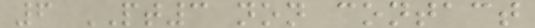6 PT3 non contact
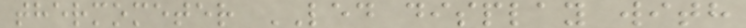thermometer LED display with
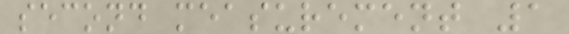second measurement 1
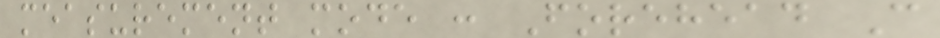measurement mode : Forehead C
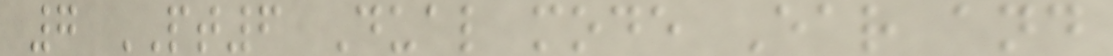7 PT6 Dual mode Ear and
